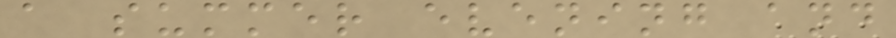a summer evening and
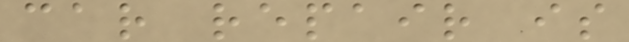car repair is
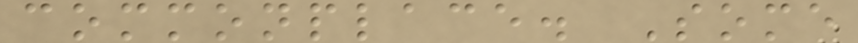commonplace. Some
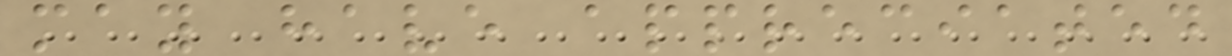may have appreciated
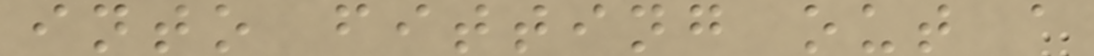into fitting out a
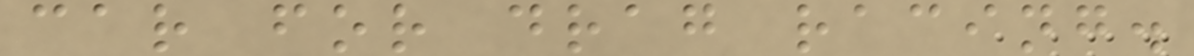car for drag racing.
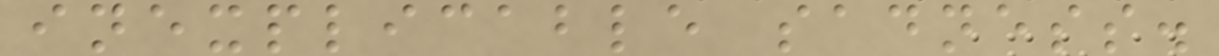inexplicable sadness.
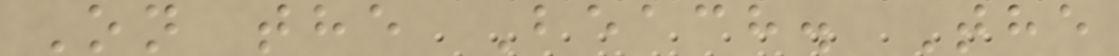On the Beach. The
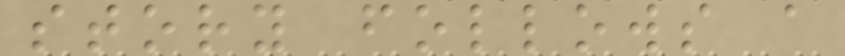story follows a
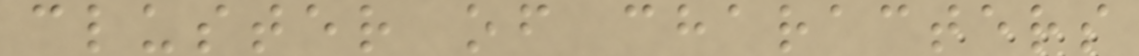cluster of characters
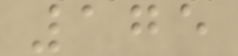175
